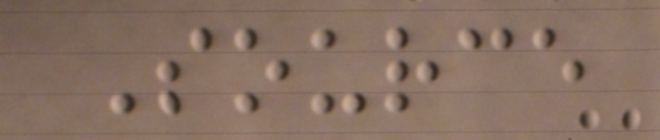Source
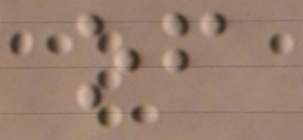of
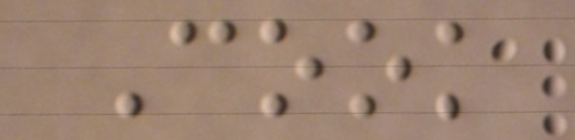Cook
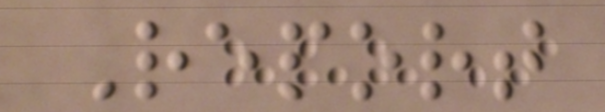Report
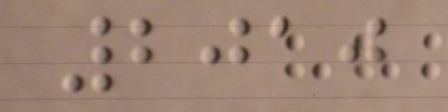2010
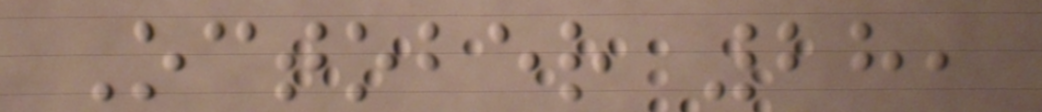October 28,
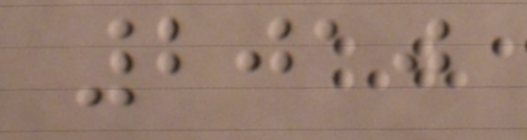2010
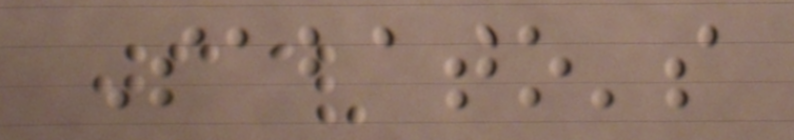Sabato's
